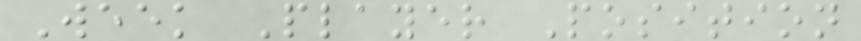Week Player Position
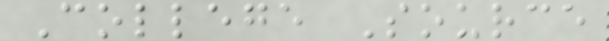College Source
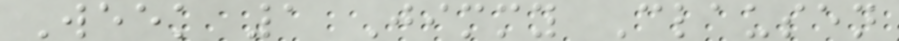Week 1 Jimmy Clausen
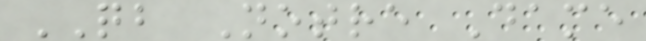QB Notre Dame
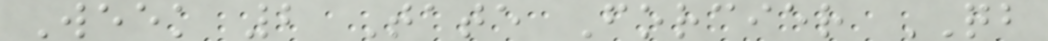Week 2 Tate Forcier QB
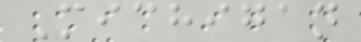Michigan
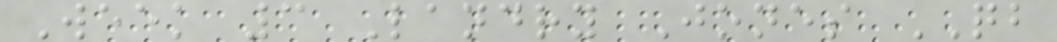Week 3 Landry Jones QB
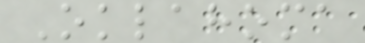Oklahoma
